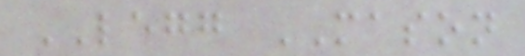LEGG MASON
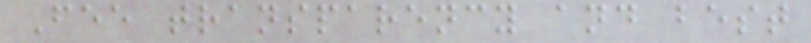Fee transparency and best
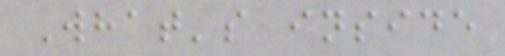What's inside
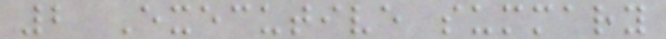2 Executive summary
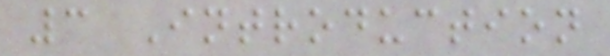3 Introduction
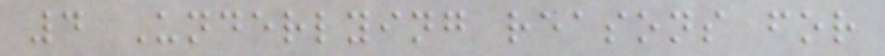4 Underlying reasons for
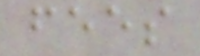fees
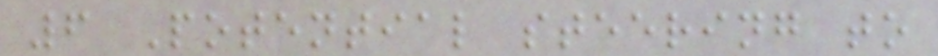6 Potential steering to
